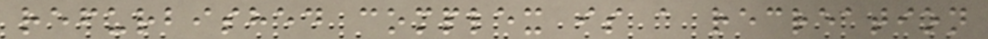refurbished complex is a recreation
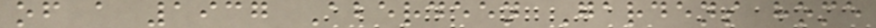of a 1937 Aberdeen Gardens home
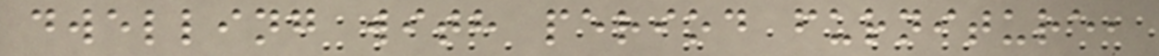dwelling with period furniture,
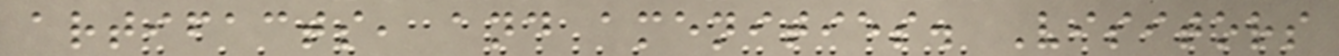artifacts, and amenities. Visitors
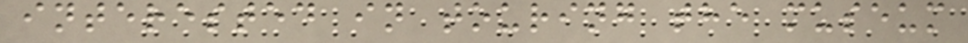interested in touring the museum
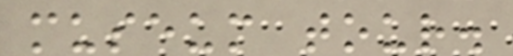museum tour.
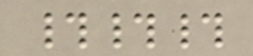###
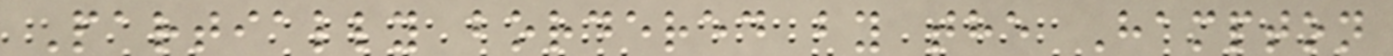Partially bordered by the Hampton
